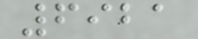6921
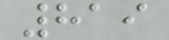819
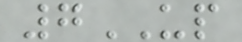7UP
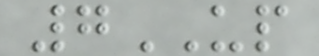7UP
